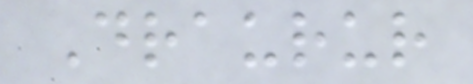Draurur
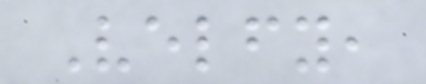Velfy,
